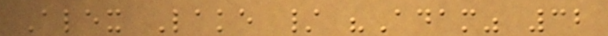Alex Lake / "Adam" 32
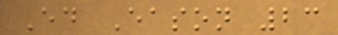Ed Eason 23
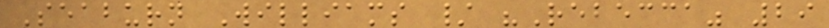Seaburn Williams / "Rebecca" 29
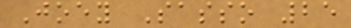Joey Sasso 25
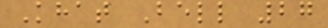Khat Bell 27
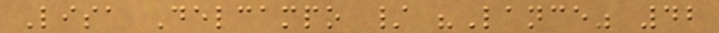Lisa Delcampo / "Lance" 42
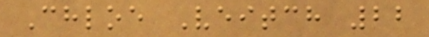Chloe Veitch 22
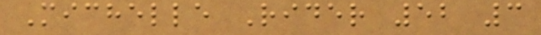Michelle Rider 52 3
